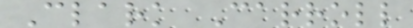Clark Carroll
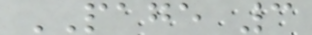PAGE 3
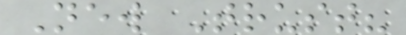New Trust?
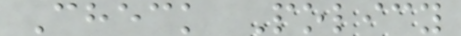Check Policy
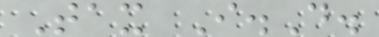Tax I.D.
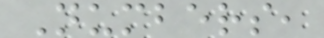Numbers,
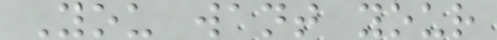You want your
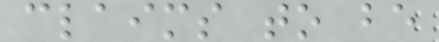claims to be
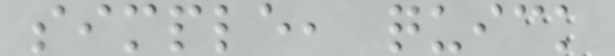simple, quick
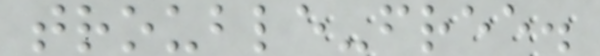trouble-free.
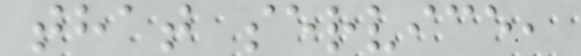that service,
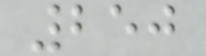250
